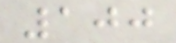100
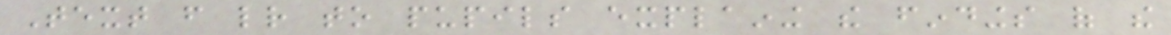Text from letter to pupils explaining the findings of the
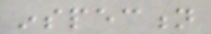inspection
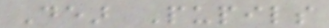Dear Pupils
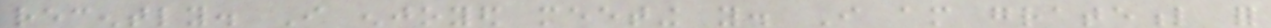recently. I enjoyed meeting you. I am grateful for
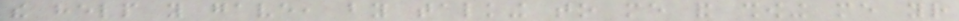the help you gave, by talking to me and showing me your
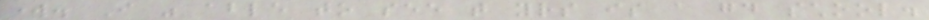work. I was able to see that yours is a good school.
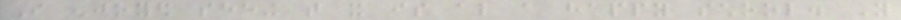I enjoyed seeing that it is also a happy school. You
